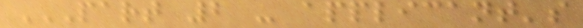PART 2 - APPLICANT'S
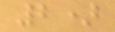2)
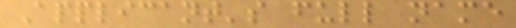Applicant's full name
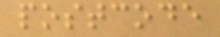postcode
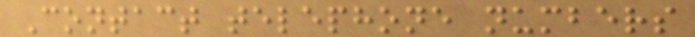Contact telephone numbers
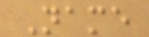Name
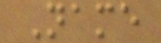Name
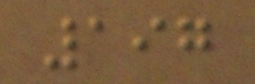197
